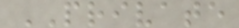PRIVATE
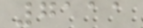7111
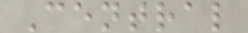Central
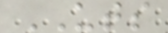UTS
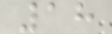18
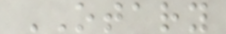OTARY
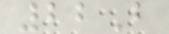22B
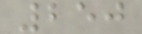250
